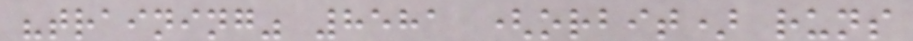"training" 8581 (orbit) runs
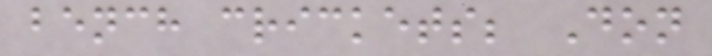bench crickets; Don
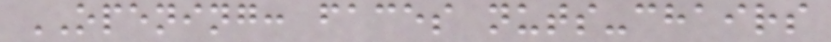OPENING: faces nuts-chairs
